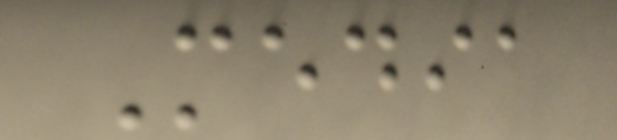Media
